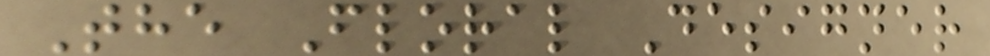The Floral Designer
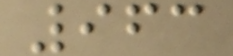963
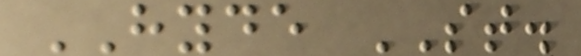HYDE ST.
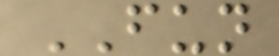FUN
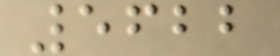5622
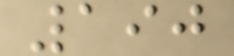190
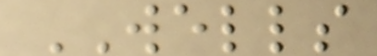WELLS
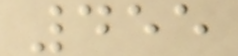455
